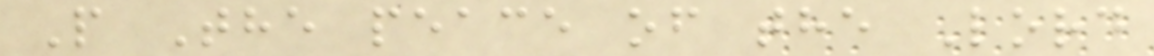P The peace of the Lord
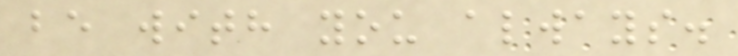be with you always.
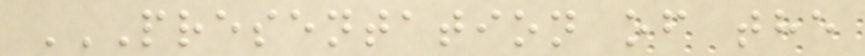PRESENTATION OF THE
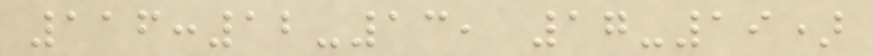116:12-13, 17-19)
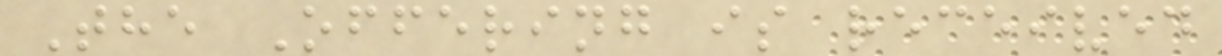The Offering is received
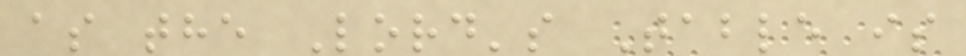as the Lord's Table is
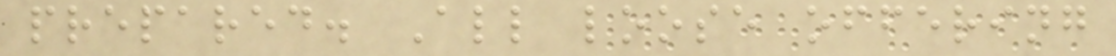prepared. All loose offering
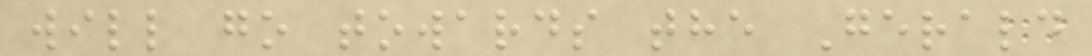will go towards the Gerald
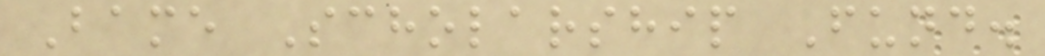Bame Scholarship Fund.
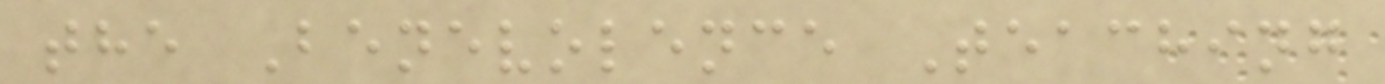the Benevolence Teaching
